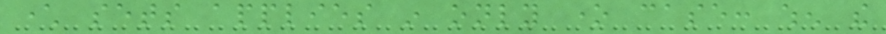character sets applies in only one case: when the
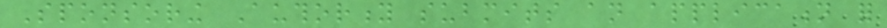Sponsoring Authority submits an application for
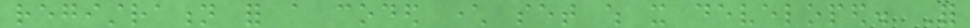registration for a coded character set which it developed. For
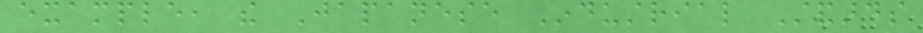example, the Japanese Industrial Standards
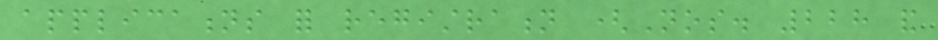applications for registration (Nos. 228 and
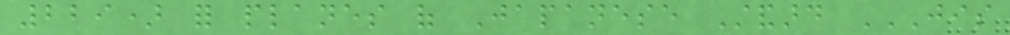229) for planes of Japanese Standard JIS
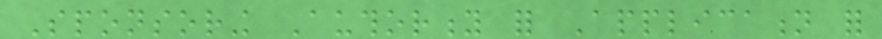Sponsoring Authority for Application for
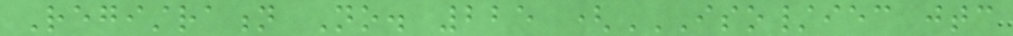Registration No. 225 (ISO/IEC JTC
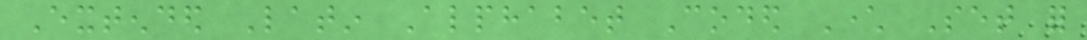Extended Latin Alphabet Coded Character Set for
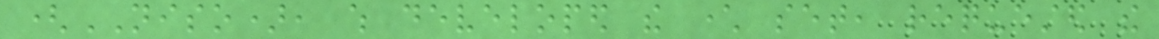(NISO), which developed the character set, requested the
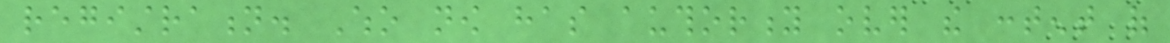registration. Who now has authority over the content of
